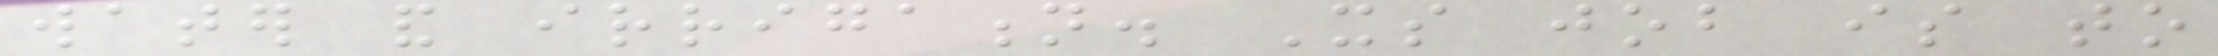water and irrigation. Its job is to
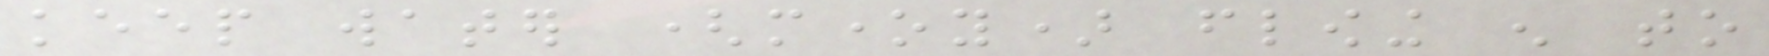keep water (money) flowing enough to
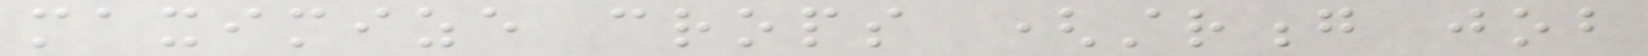maximize crops (strong job
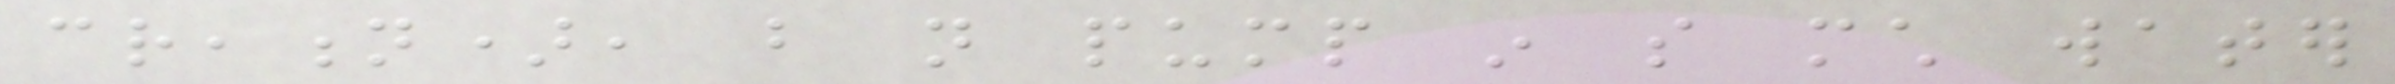creation), but not pump in so much water
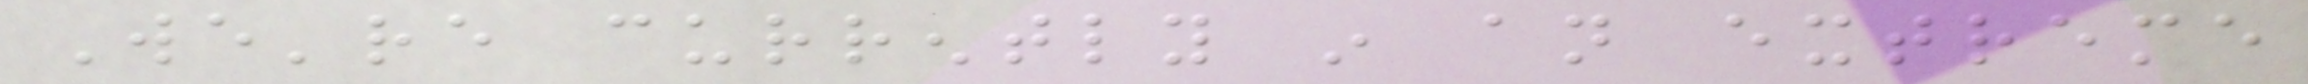We're currently in an extreme
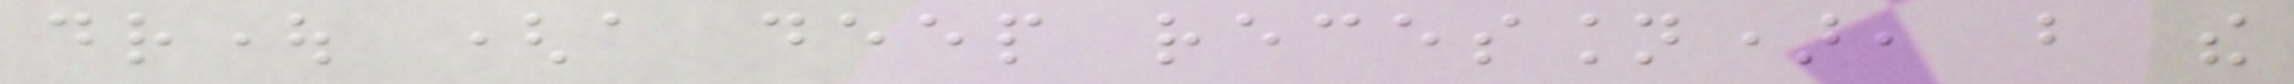drought (a deep recession), but the
